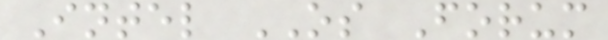Intel OS Forum
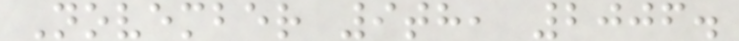November 9th, 2006.
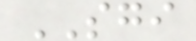SGI
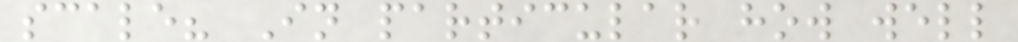scale? In particular how well
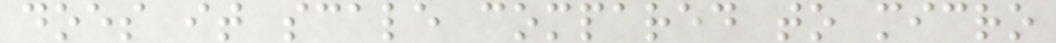does it scale compared to micro
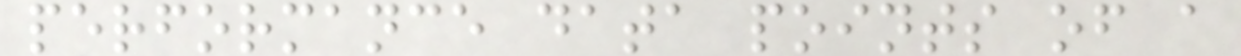performance data points of a
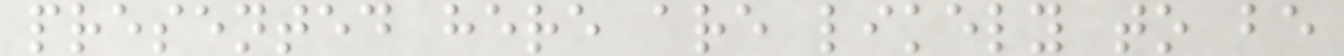presented here are likely to be
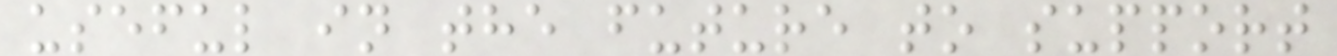useful in the future to support
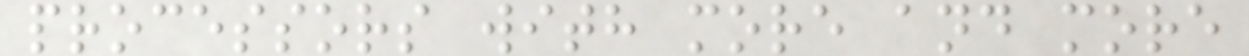processors with more and more
